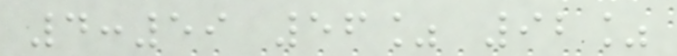4:59 56% 92%
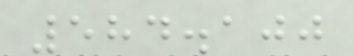584.100
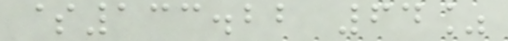$133.22 64%
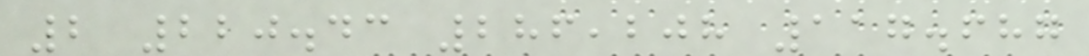2 220.43 286,208 117.687
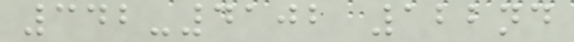342-4102 122nd
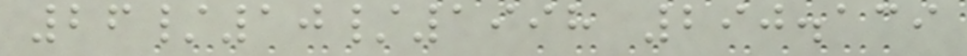26/10/1998 290.139
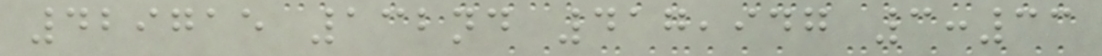429715 132nd 417,947 3:33
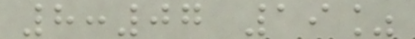8:07 19%
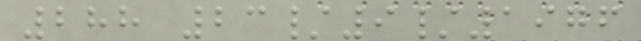288 23/9/1976
